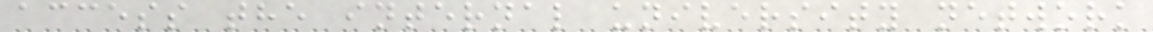access the internal university network
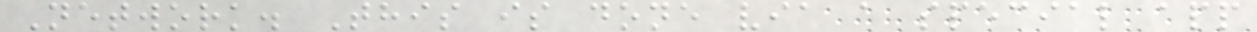Network. This is done via a special app
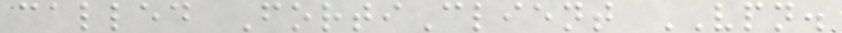called FortiClient VPN.
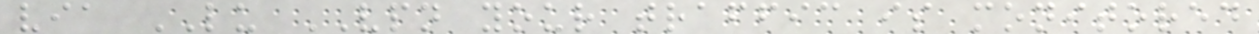via LU VPN your traffic is monitored
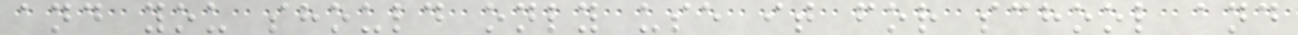and you should only use it for school and
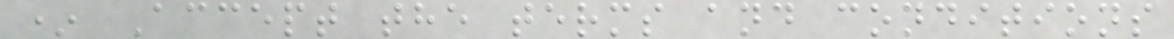* Accept the terms and conditions
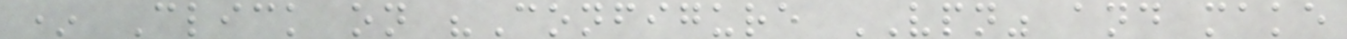* Click on "Configure VPN" and make
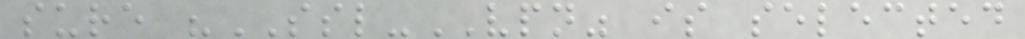sure "SSL-VPN" is selected
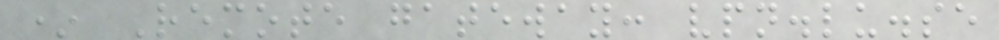* Remote gateway: vpn.lu.se
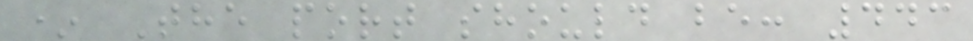* The port should be: 443
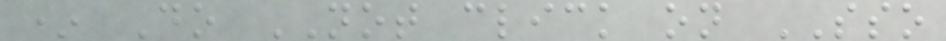* Do NOT click on SSO
